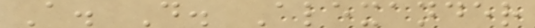A. D. Alexander
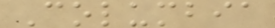Columbia
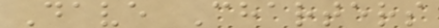Dave Charters
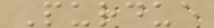Purdue
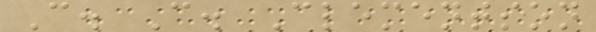C. C. Clementson
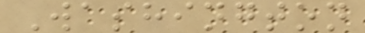Washington
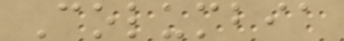Columbia
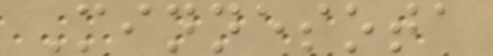Minnesota
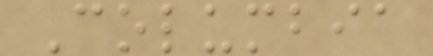Columbia
